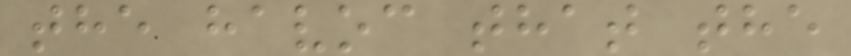the havoc that the
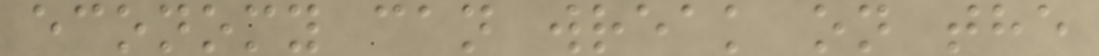economy can wreak on the
